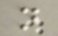n
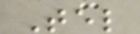Tel
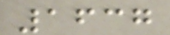1637
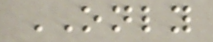ONLY
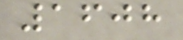1608
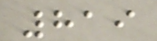819
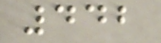442
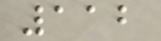112
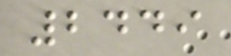2449
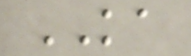KA
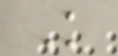K
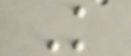K
